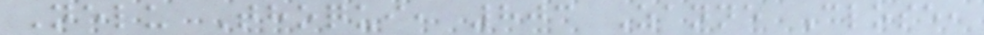Nelu Thoqui, 803 Zanne Close,
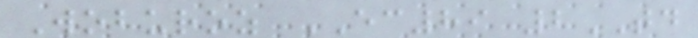Woburoz EC89 2TD
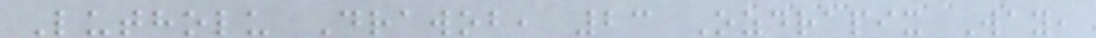Lutholu Drawob, 23 Ozdrapix Way,
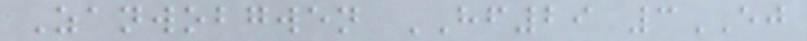Zanwobgwen HF29 3EJ
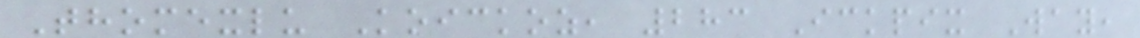Thomexlu Koickoz, 283 Ickpix Way,
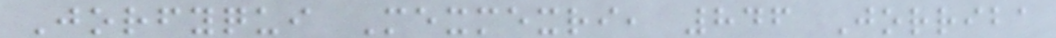Jorfyqui Mexmexri, 846 Jorriba
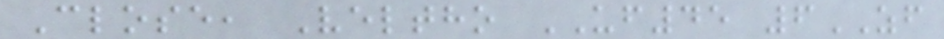Close, Veltho UF45 6ZF
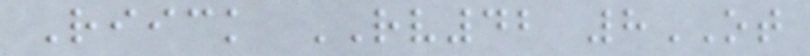Riick RV42 8OT
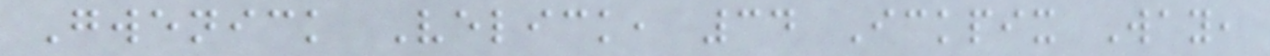Gwenick Velick, 34 Ickpix Way,
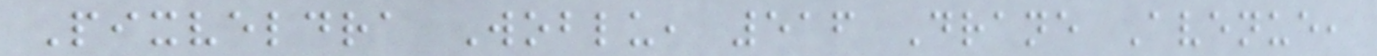Pixveldra Woblu, 516 Drane Avenue,
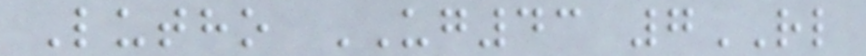Lutho UG43 7RL
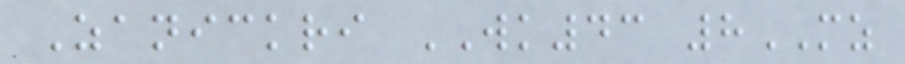Zanickri WK43 8MZ
